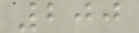200
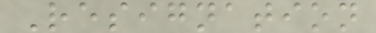Resignation
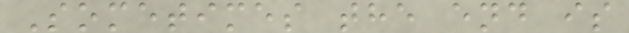Sometimes the end is
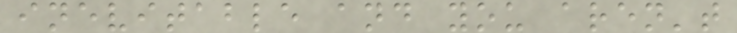inevitable and you aren't
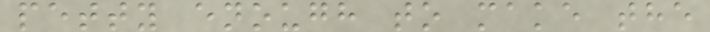petty enough to make the
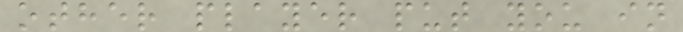other player put you in
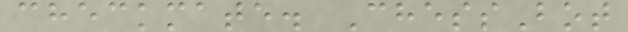checkmate. ChessBot
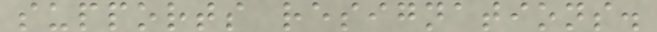supports resignations.
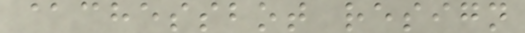@chessbot resign
